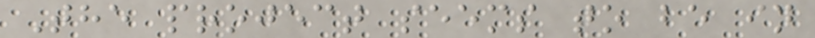The project seems to be in
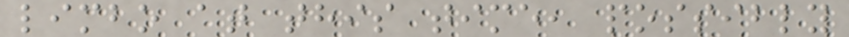limbo at this time, possibly
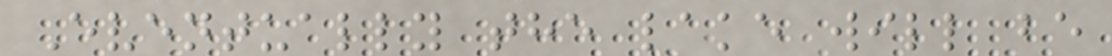Eventually the lake will be
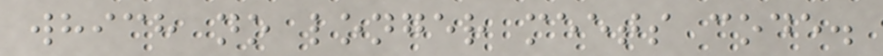which no longer meets code.
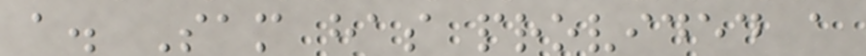a. Sam has provided a
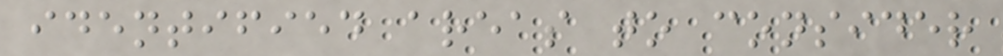identified areas to consider
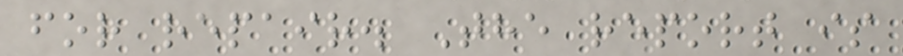for repair. The report is
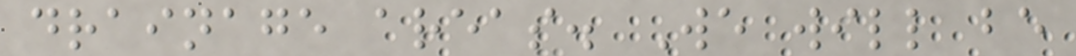drainage areas. We will be
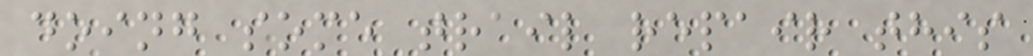doing some trail repair this
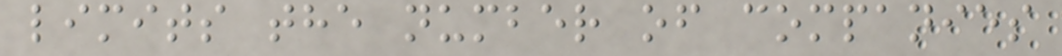limits the number of companies
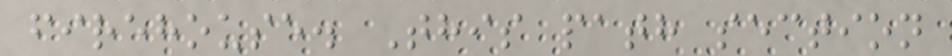firehouse. This path section
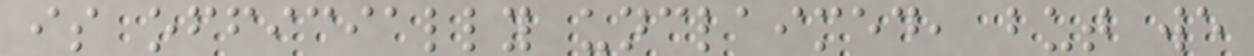is officially unclaimed, but we
